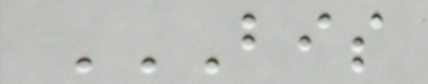BIS
